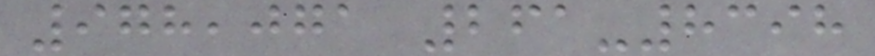978,071 261-8398
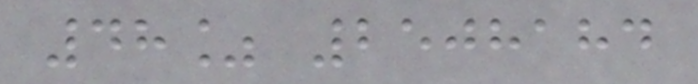48% 2508184
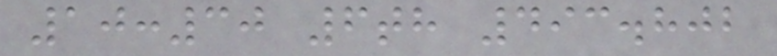10:30 6th 493.802
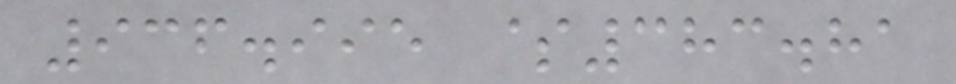936.995 $383.81
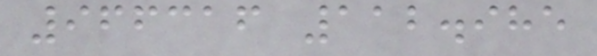966316 112.985
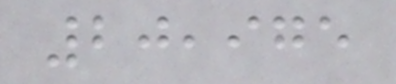20,975
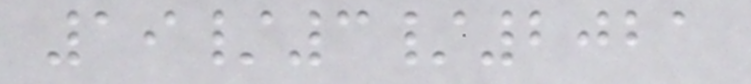19/3/2021
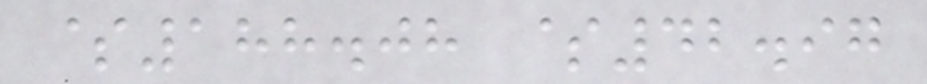$188.08 $42.97
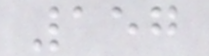157
